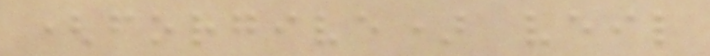(forgive) veil
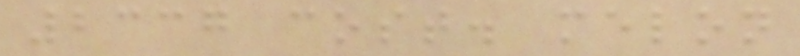2337 cost. melon
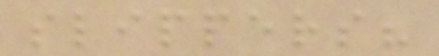slippers?
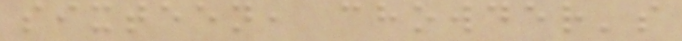sixteen, chowder's
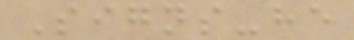Signs-he
